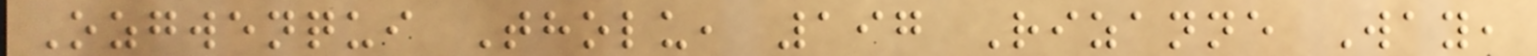Ozgwenqui Tholu, 197 Rizanne Way,
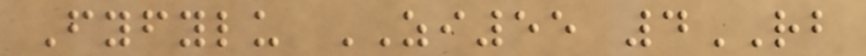Fyfylu ZI55 4RB
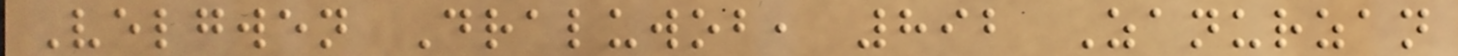Velgwen Draluwob, 892 Zanurzan
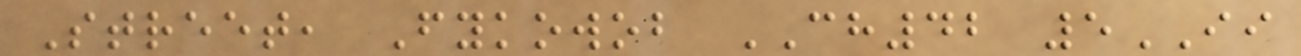Street, Fykowob CH42 5II
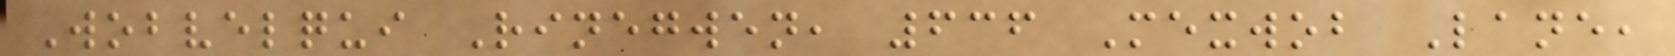Wobvelqui Rinegwen, 636 Mexwob Lane,
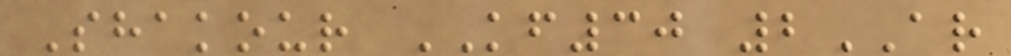Shakour KF30 2AR
